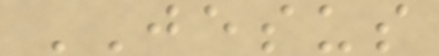JESUS
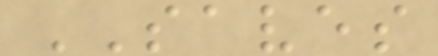SAVES
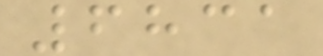6831
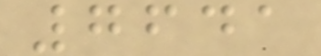7641
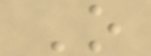O
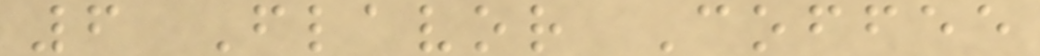6 Flavor Coffee
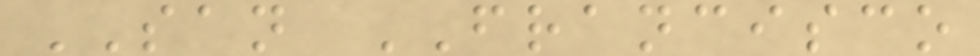SAN FRANCISCO
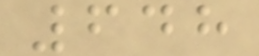648
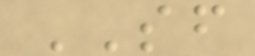SF
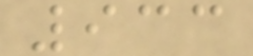933
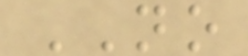NO
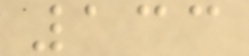133
